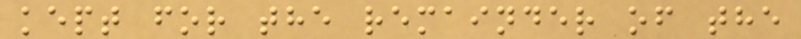kept for the remainder of the
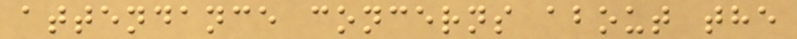attendance concerns about the
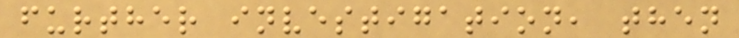further investigation, then
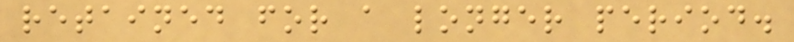retained for a longer period.
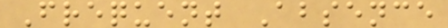Frequent Absence
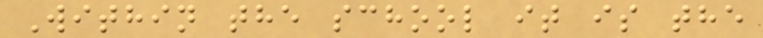Within the school it is the
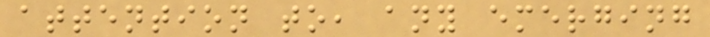attention to, any emerging
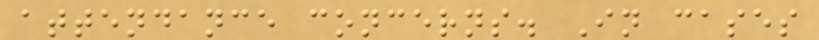attendance concerns. In cases
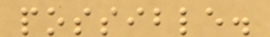possible.
